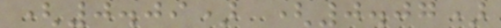(0.09) (0.07)
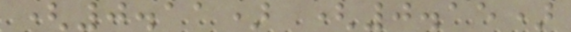(0.11) (0.15)
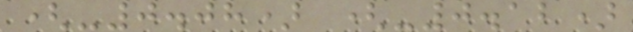(-0.08) (-0.12)
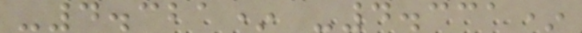-4.321* -4.331*
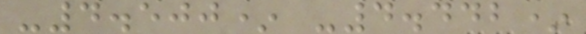-4.500* -4.442*
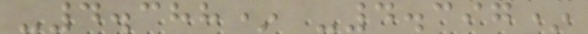-4.388* -4.397*
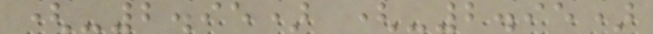(-2.95) (-2.95)
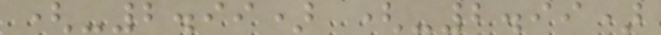(-2.99) (-2.99)
